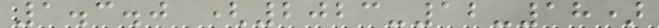1.3.0 (2023-12-18)
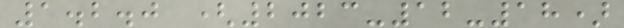1.2.0 (2023-12-18)
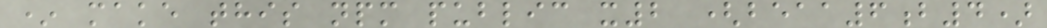* make this npm public x2 (beaa6b4)
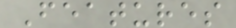Features
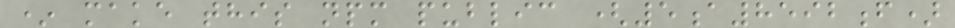* make this npm public (5a8592f)
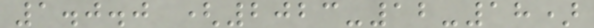1.0.0 (2023-12-18)
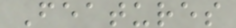Features
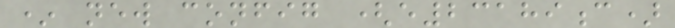* new config (e23189c)
